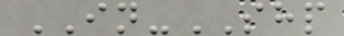IN-SHP
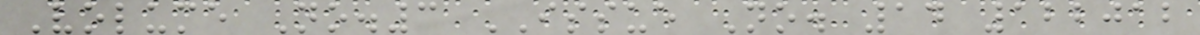Volume No.3 ISSUE No. 14 122012
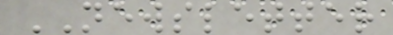NEWSLETTER
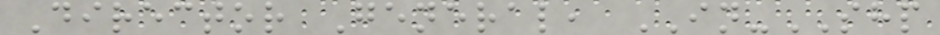Director General, IN-SHP
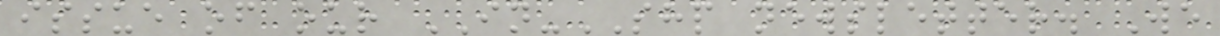issue of our IN-SHP newsletter. We
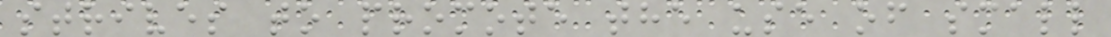strives to promote the use of small
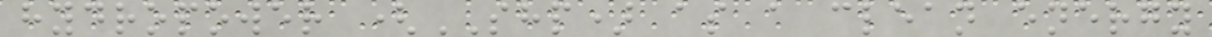hydropower (SHP) as a clean energy
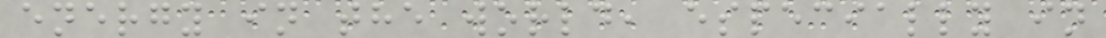energy in the world, especially in
